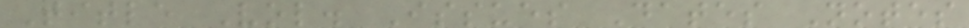Title Vol. Issues Dates Notes
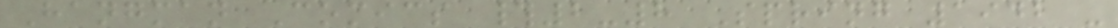Hangman Comics #2-8 Spring 1942 -
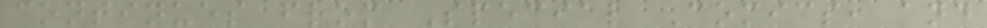continues from Special Comics, and
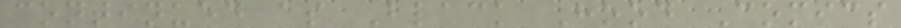continued as Black Hood Comics
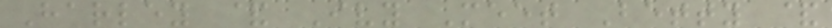Harley & Ivy Meet Betty &
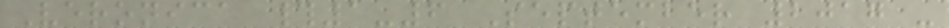Veronica #1-6 September 2017 -
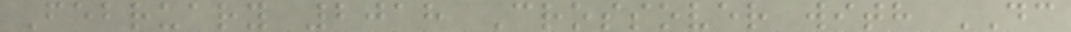February 2018 Crossover with DC
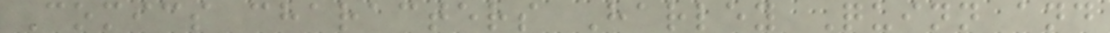Comics characters Harley Quinn and
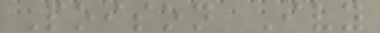Poison Ivy
